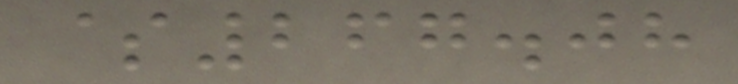$267.08
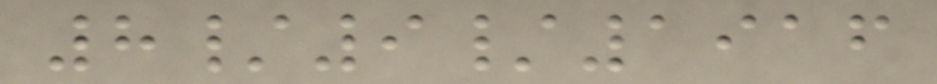8/9/1916
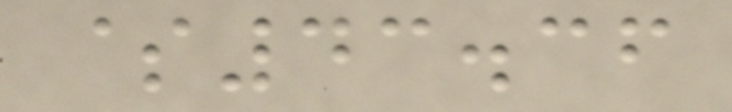$43.36
